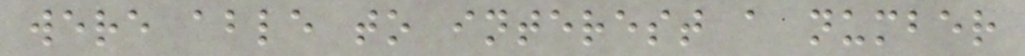were able to interest a number
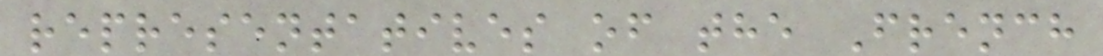representatives of the French
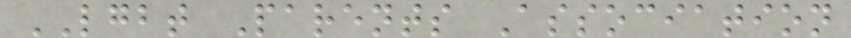LGBT Parents Association
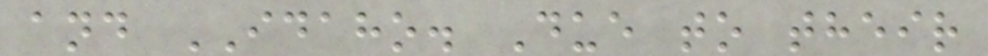and IDAHO. Due to their
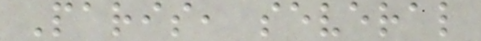Paris, several
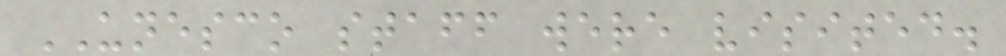UNESCO staff were visited.
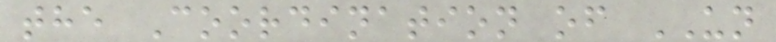the Coordination of UN
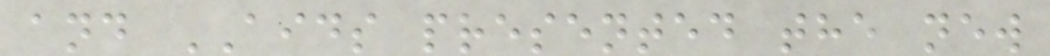and AIDS presented the new
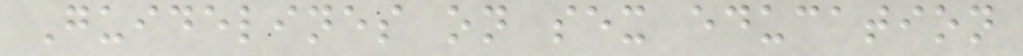Guidelines on sex education
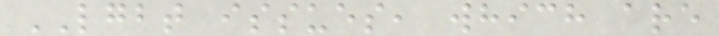LGBT issues, which are
